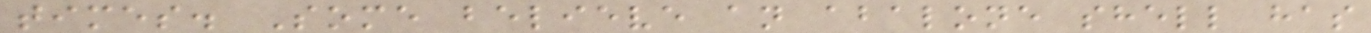times. Some believe an abalone shell has
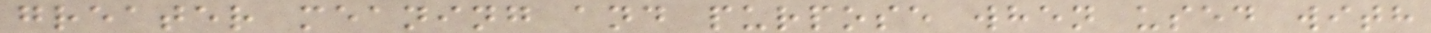greater meaning and purpose when used with
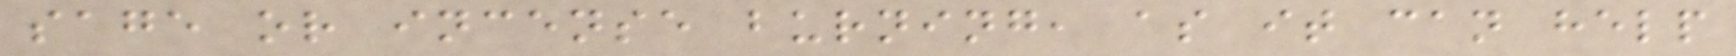sage or incense burning, as it can help
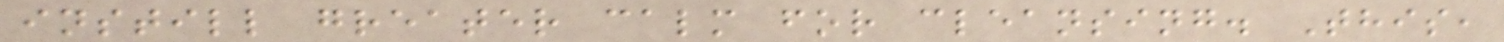instill greater calm for cleansing. This,
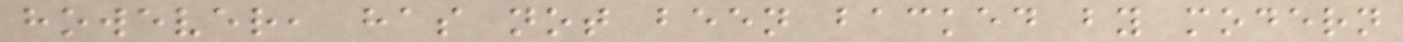however, has not been backed by modern
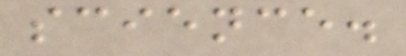science.
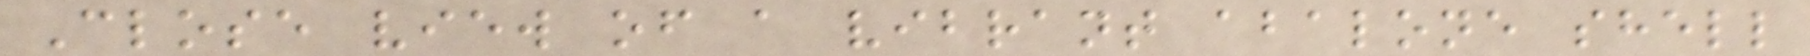Close view of a vibrant abalone shell
